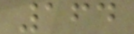164
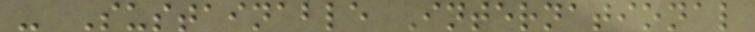- Sustainable International
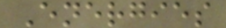Energies
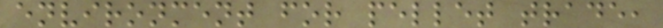environment for pellet trade,
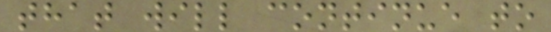that will continue to
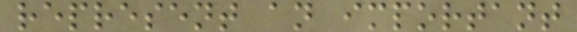represent an important
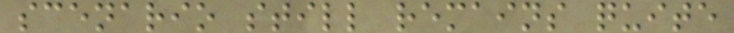scenario still remains quite
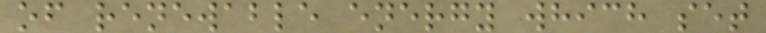of renewable energy which set
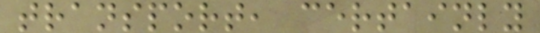transport, certainly
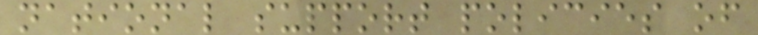national support policies of
